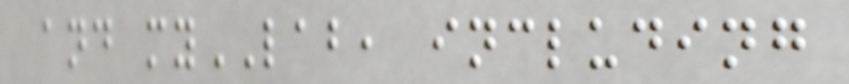and myLAB, including
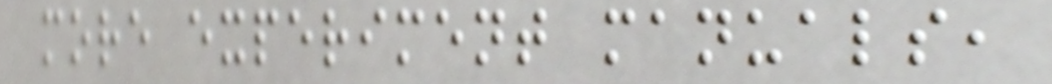more experiment manuals,
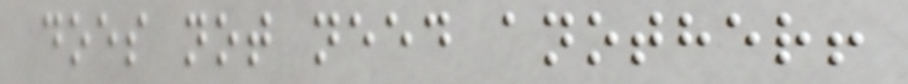does not need another!
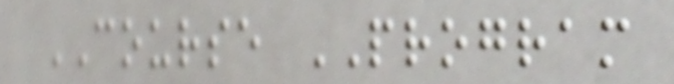COURSE PROGRAM
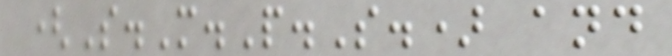(S.M.P.S.) and
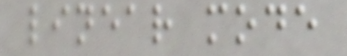linear mode
